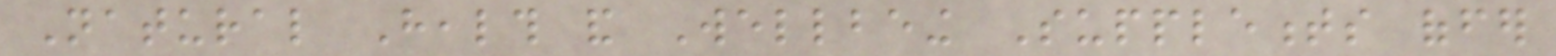Natural Health and Wellbeing Supplements offer
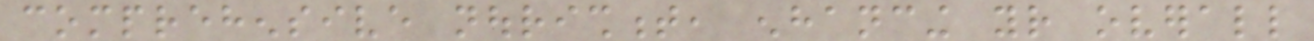comprehensive nourishment, enhancing your overall
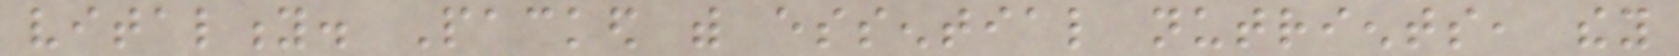vitality. Packed with essential nutrients, they
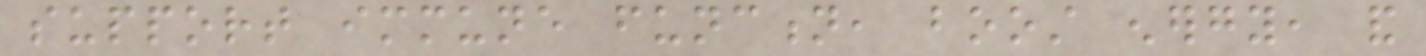support immune function, boost energy, and
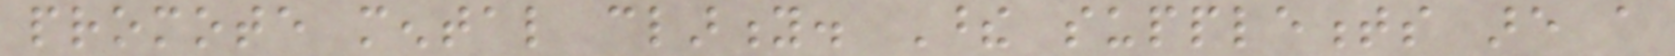promote mental clarity. These supplements are a
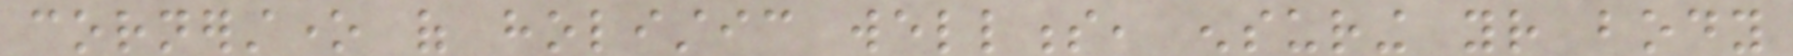cornerstone of holistic wellness, ensuring your body
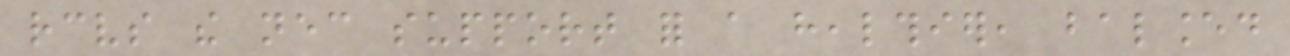receives the necessary support for a healthier, balanced
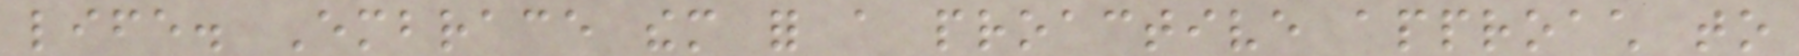life. Embrace them for a proactive approach to
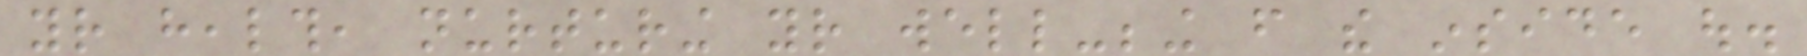your health, nurturing your well-being from the inside out.
